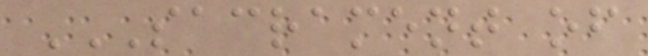SACRAMENT OF
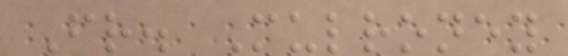Fr. Mulroney
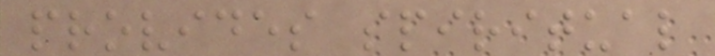provides spiritual
